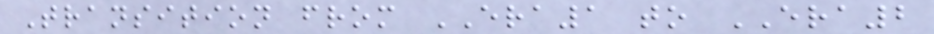Transition from ERA1 to ERA2
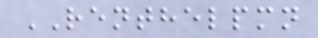RENTHELPMN
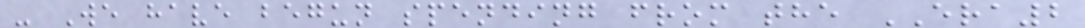- We have begun spending from the ERA2
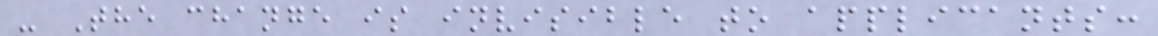- The change is invisible to applicants:
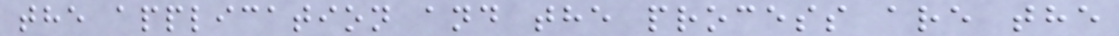the application and the process are the
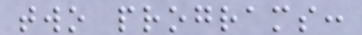two programs:
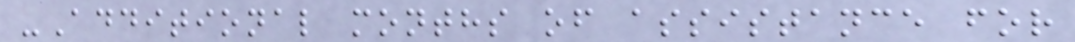-Additional months of assistance for
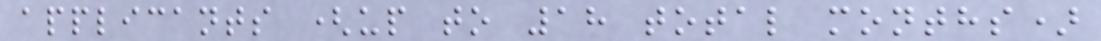applicants (up to 18 total months)
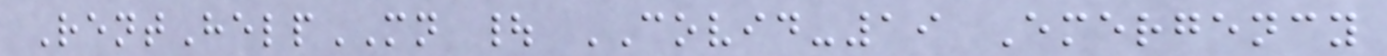RentHelpMN | COVID-19 Emergency
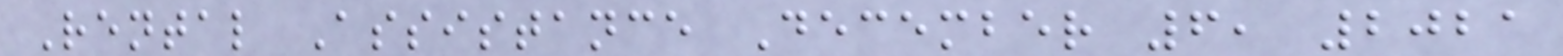Rental Assistance December 6, 2021
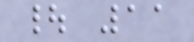| 11
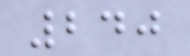240
